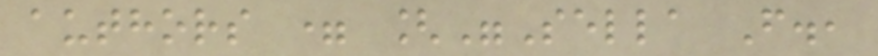authors = ["Sella F.,
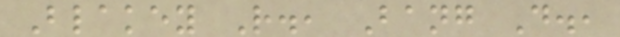Blakey R., Bang D.,
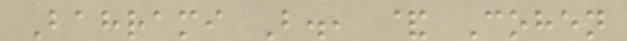Bahrami B., & Cohen
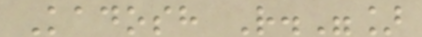Kadosh R."]
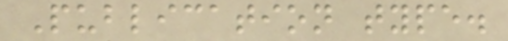Publication type.
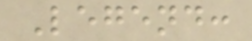Legend:
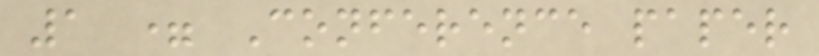1 = Conference paper
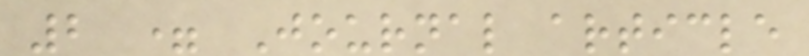2 = Journal article
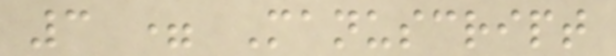3 = Manuscript
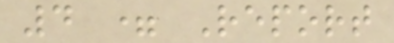4 = Report
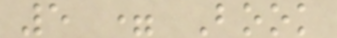5 = Book
